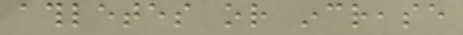athletes or increase
